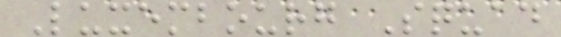Luxembourg Squad
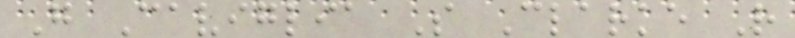G Caviglia S Clarke R
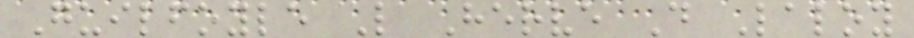Guilfoyle L Herve D Laloy
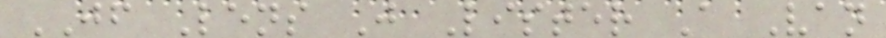JF Lens J Lister A Van
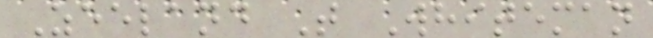Zeeland T Whiteman
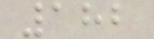182
